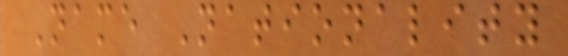Name Nationality
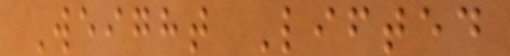Weight Lifted
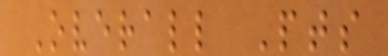Overall Pts
